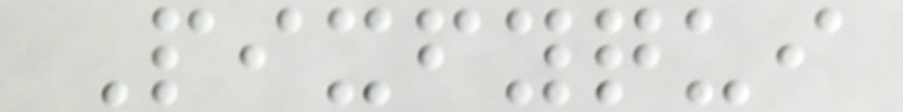Pixfyqui
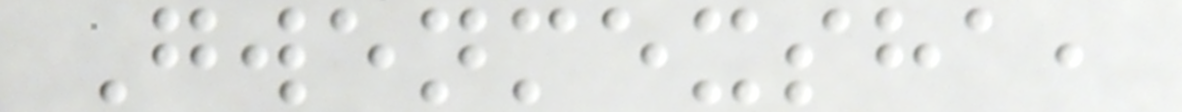Gwenmexsha,
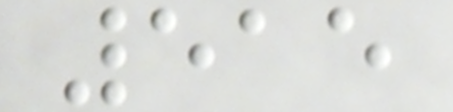515
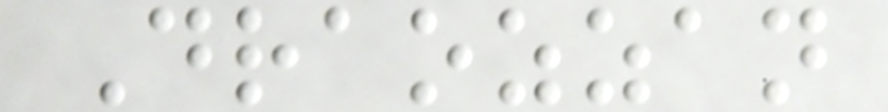Draozzan
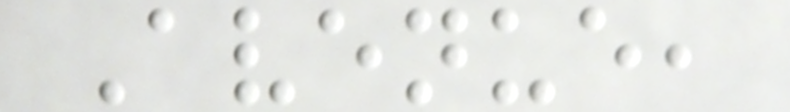Avenue,
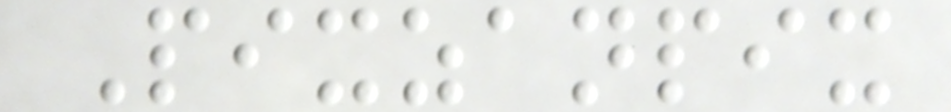Pixzanpix
